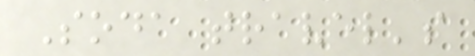Soda travel's
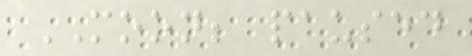MOON; paused
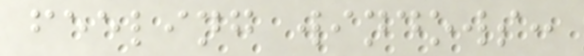feeling windows:
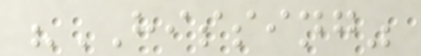"HISSING"
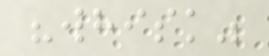"whisk"
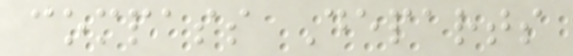compass Departs
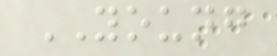YOUNG
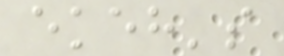ekeh's
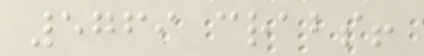5769 crabs!
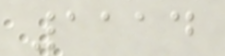1114
